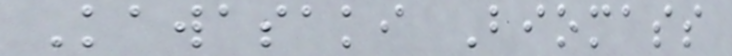Kawasaki Biomass
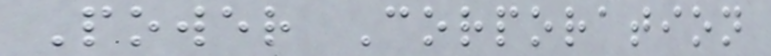Power Corporation
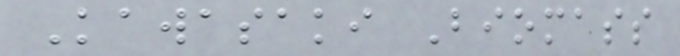Kawasaki Biomass
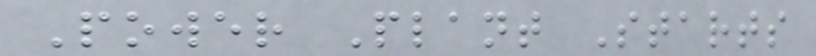Power Plant Starts
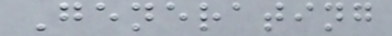Generating
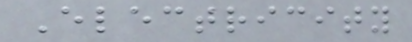Electricity
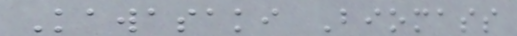Kawasaki Biomass
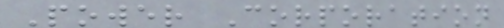Power Corporation
